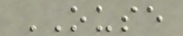OUSE
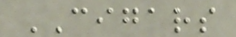CIGARS
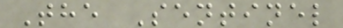The Sentinel
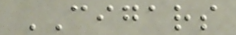CIGARS
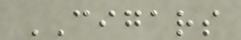CIGARS
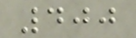400
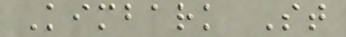Kimbark St
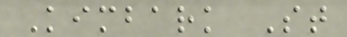Kimbark St
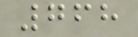768
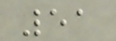51
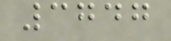3747
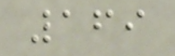169
